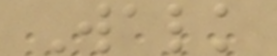Walk
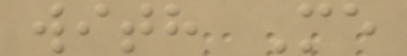with Me
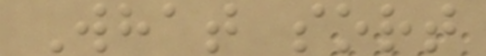What sort
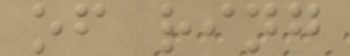of ring
